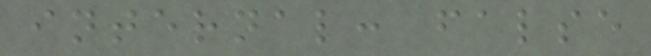internal: false
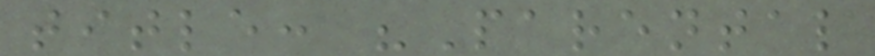title: "Parental
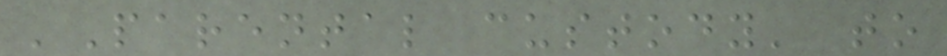'Parental custody' to
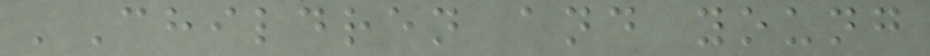'Children and young
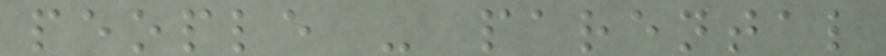people - parental
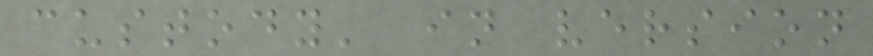custody' in version
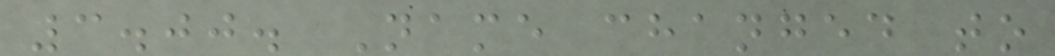3.00. Name changed to
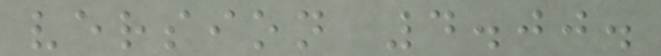version 4.00.
